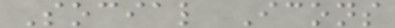Social Icons
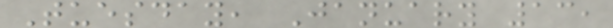Tuesday, January 13,
